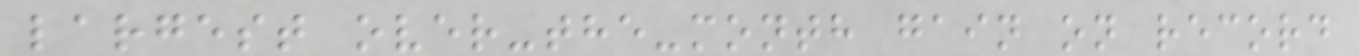largest over-the-month gain on record
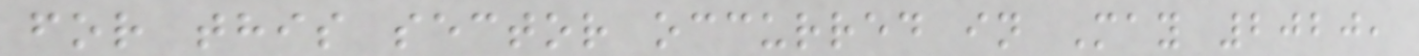for this sector occurred in May 2020,
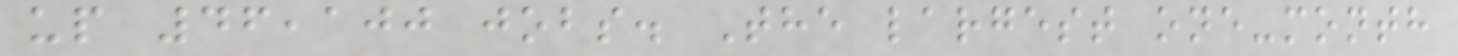up 46,100 jobs. The largest one-month
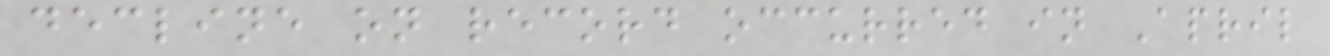decline on record occurred in April
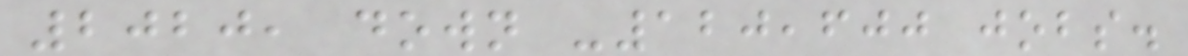2020, down -120,600 jobs.
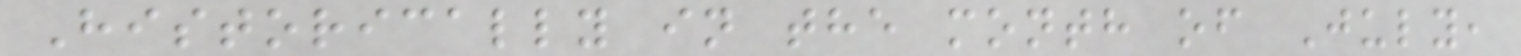Historically in the month of July,
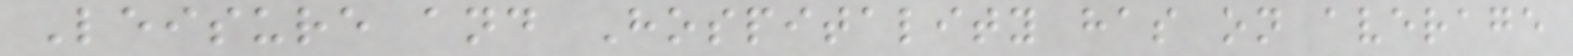Leisure and Hospitality has on average
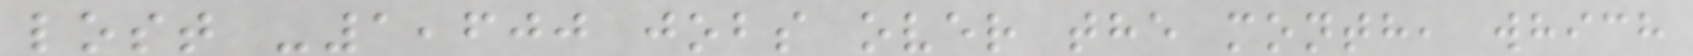lost -1,600 jobs over the month, which
